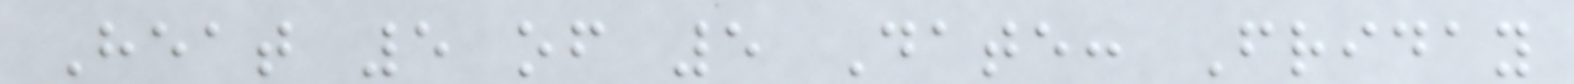Heat 5 of 5 Date: Friday
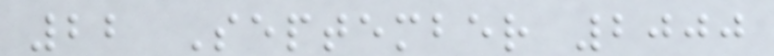22 September 2000
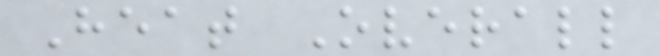Heat Overall
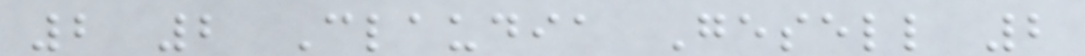2 2 Claudia Gesell 2
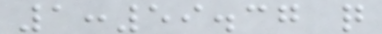1:59.37 q
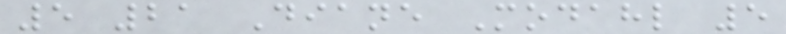5 21 Diane Modahl 5
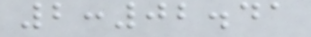2:02.41
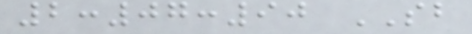2:07:90 SB
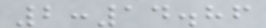2:14.86
